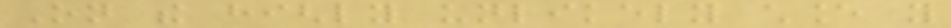On the highly unlikely chance you
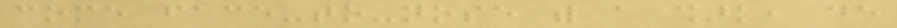come face-to-nose with a shark, de
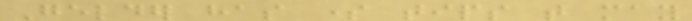Gelder has some tips that may
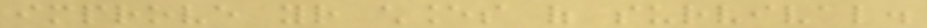improve your chances of survival.
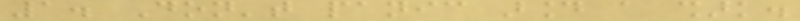1. Don't panic around a shark.
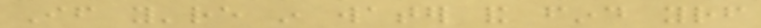If you're in water and find yourself
